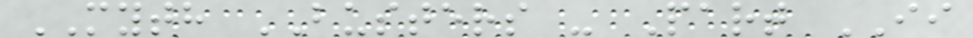MYTH BUSTERS - Part II
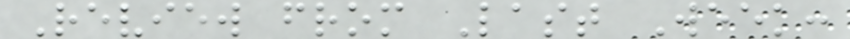Review from Last Week:
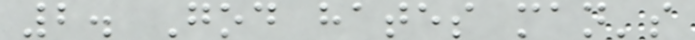2. God hates man's
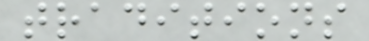traditions
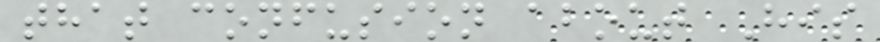that confusion about His
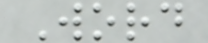Word
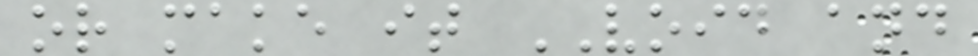or make it VOID and
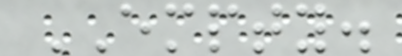EMPTY.
